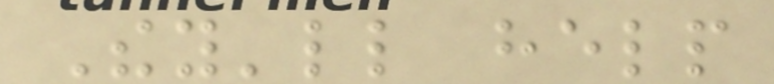They'll help
